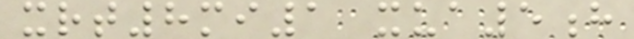xrt8mi1 xua5h
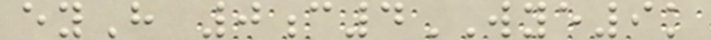eyH 0c4WYE9k
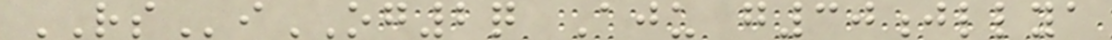RSiOG2q Aju g30jllya
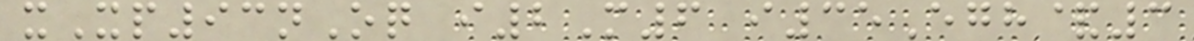xXp93nOq i2M6 i35Egh&3
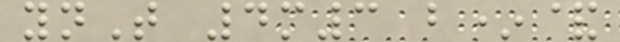ynT 4m3 b*&
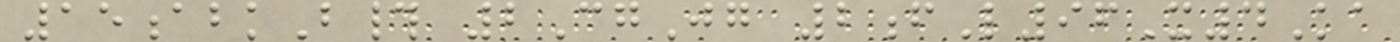15abkB# 2CgJg 2fL96X4Ka
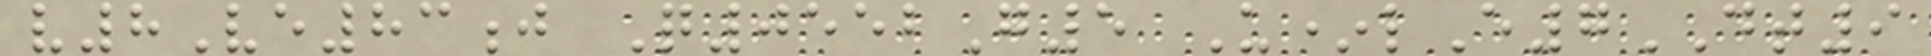v8Ve83j Q0552G5 U*lE7DT9
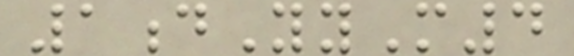1dYyM4
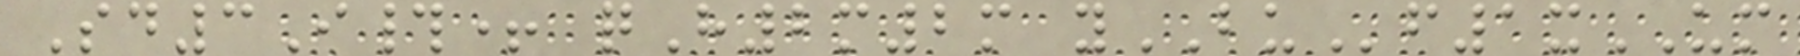Sd3I#+ qH2m2m yBUf1xUM
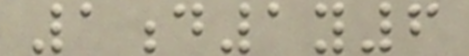1d1y6
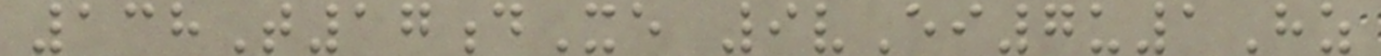138T17dXe 9vEi7u1Hz
